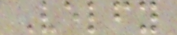Velfy
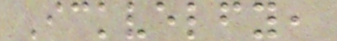Ickvelfy,
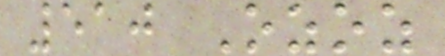510 Ozoz
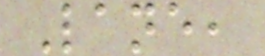Lane,
